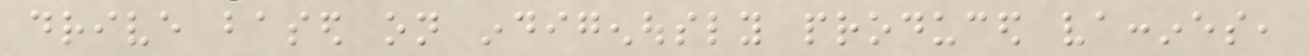drive based on indigenously produced vaccines,
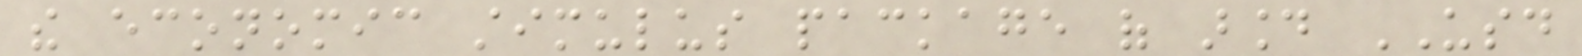the economic stimulus package of around USD
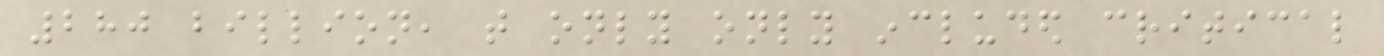280 billion, that only only included critical
